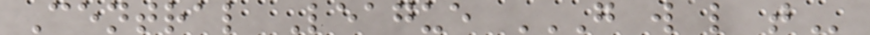Central League G W L T
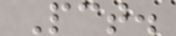Pct.
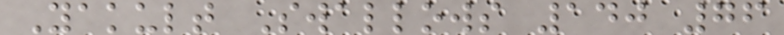Yakult Swallows 140 76
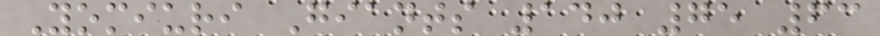Yomiuri Giants 140 75 63
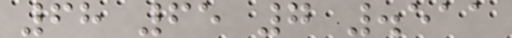68 65 7 .511
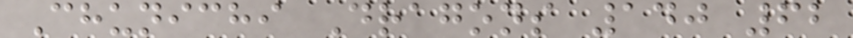Chunichi Dragons 140 62
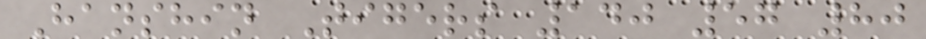Hanshin Tigers 140 57 80
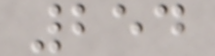254
